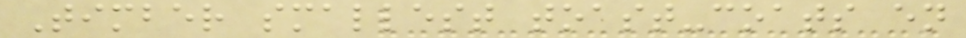Timber smallest toast-coats en
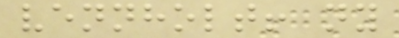vennholt! ny
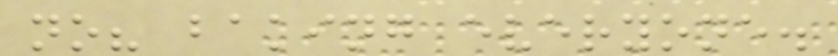no? baking everyone.
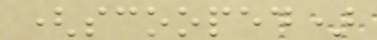(scooped)
